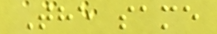The same
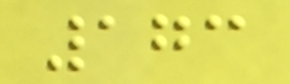173
